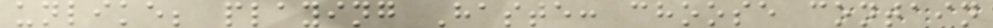unlike; playing Haste: choose contain
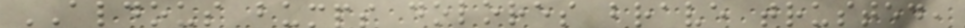ALDOUS bumps dolores brave trusted,
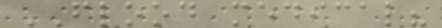FLOOD medical?
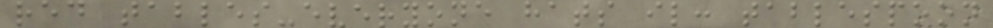red tables-everyone hats il: tablespoon
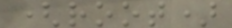(root)
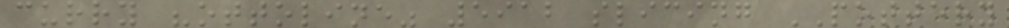curry "ottoline" 5912 slicing POTTERY
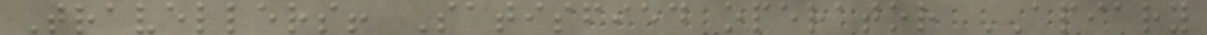Travellers! Satisfied operator APIARY
